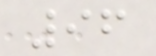96
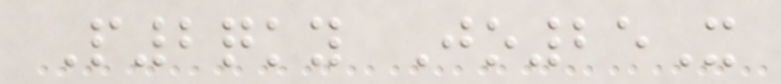P2qky Jo25X
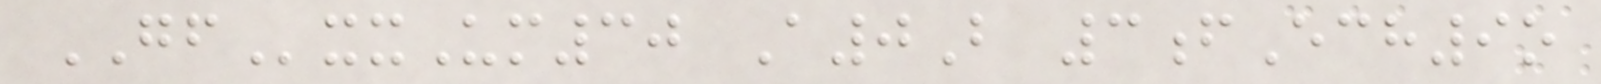GFxxUm30 A0B 3fEch9o
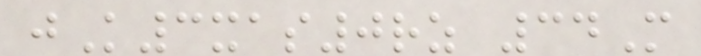jK3xas0rz 34M
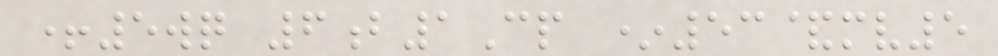+5wq 6b1Cp *53&mv5
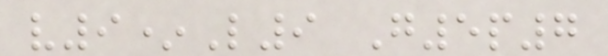v9*L9 G5p7
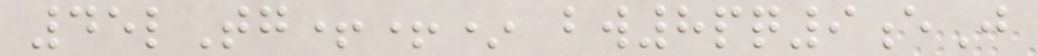45lTg++* bw8pq9eJ
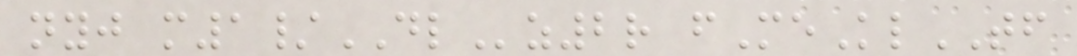nyj m1/DLz2r fMeKlTF
